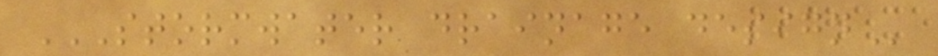STORMWATER DRAINAGE DESIGN
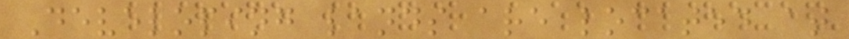Developing lands are located at
